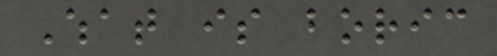What is boric
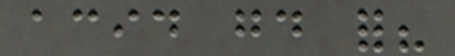acid good for?
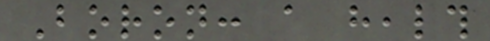Boron: a health
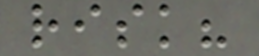risk?
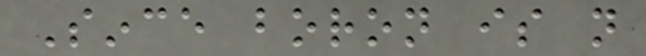Since boron is not
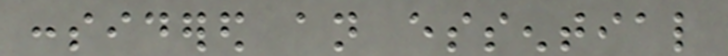considered an essential
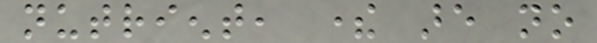nutrient, there are no
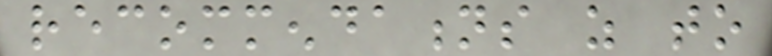recommendations as to
